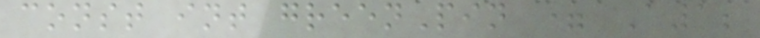const int greenPin = A1;
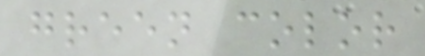green color
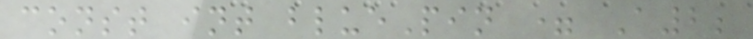const int bluePin = A2;
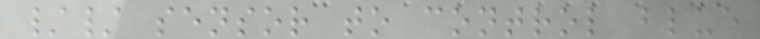// sensor to control blue
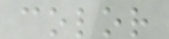color
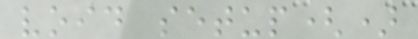void setup()
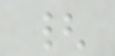{
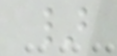}
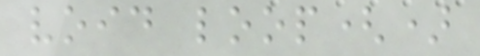void loop()
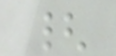{
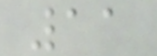11
